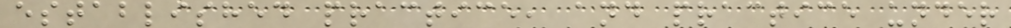established practice, and practice under
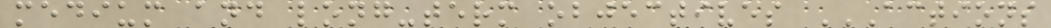medium and long-term objectives ACTIONS
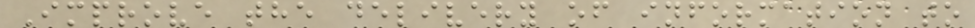Improve the delivery of information to
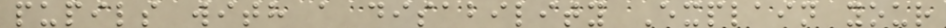pupils with a disability Explain your
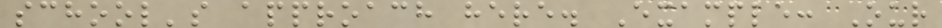school's approach here. Example: Our
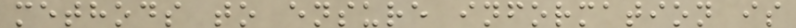methods to ensure information is
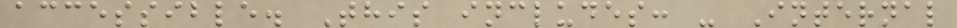accessible. This includes: - Internal
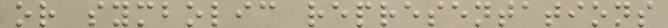or symbolic representations
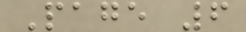Page 6
